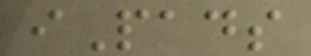iPads
